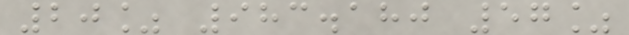20% 983.180 57%
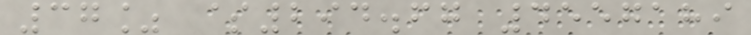37% $294.67 4557189
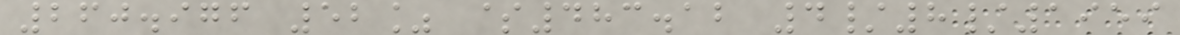260.976 52% $483.12 4/8/1959
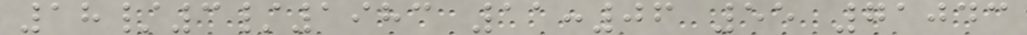18/3/1983 11:06 55 71043
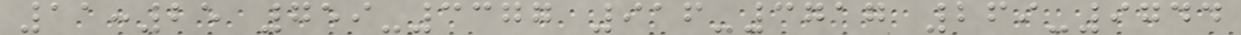11:25 759-3377 916-3717 269-9744
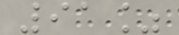91%
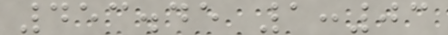453.45 1:03
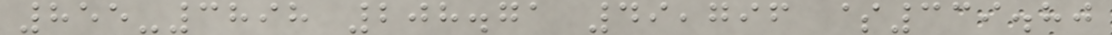855-3898 208.71 49,796 $339.80
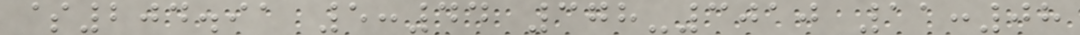$204.91 5:44 378-3010 11:08
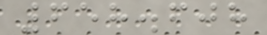658.608
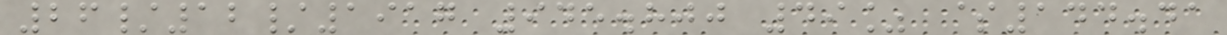26/12/1917 945.800 49% $144.41
